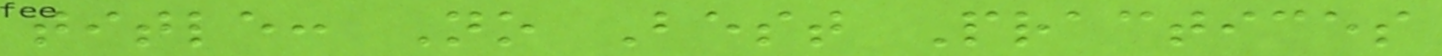title: No Best Practices
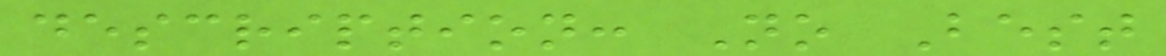description: No Best
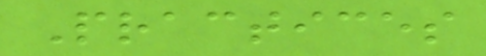Practices
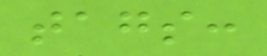tags:
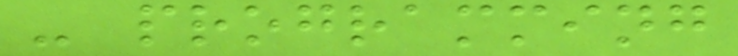- programming
